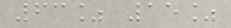63% 15%
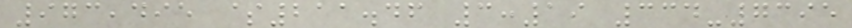973,495 $211.46 3:19 334-7395
